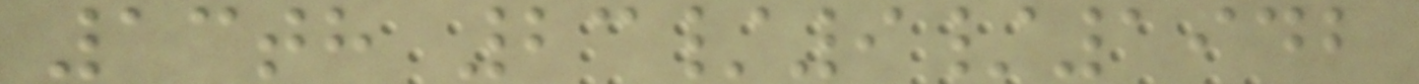13th 23/9/1942
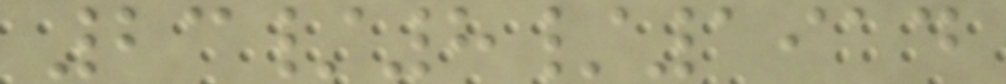23/8/1914
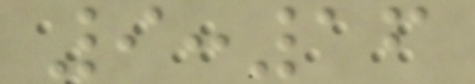9:16
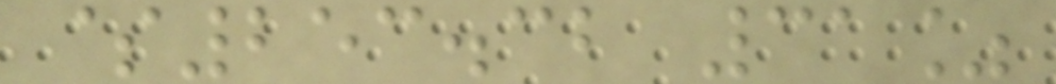$253.32 31%
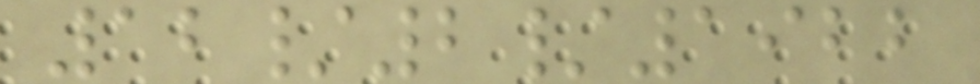12/2/1922
